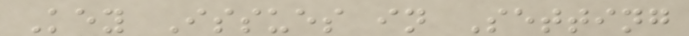Key Issues in Setting
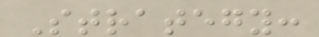Strategy:
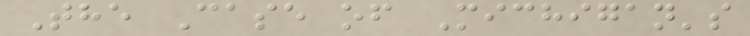The Case of Michigan's
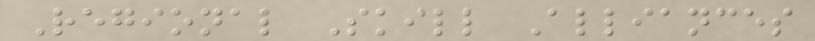Regional Skill Alliances
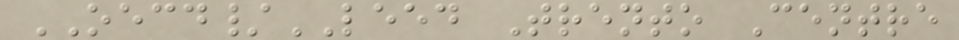OECD/LEED Trento Centre
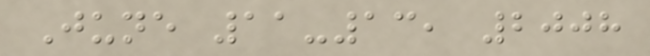June 11-13, 2008
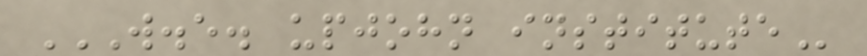W.E. UPJOHN INSTITUTE
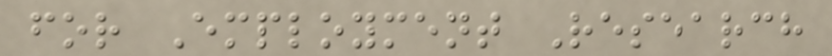for Employment Research
